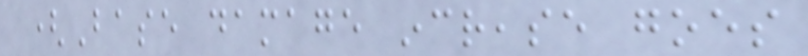(Base damage increase goes
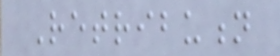Retribution
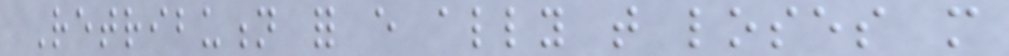Retribution for every ally that loses more
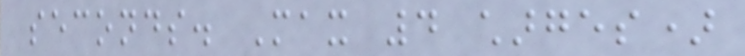seconds. Max 4 charges)
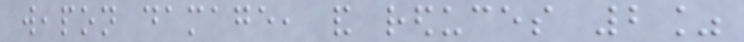weapon damage, and reduces 2%
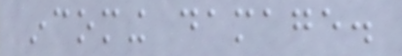incoming damage.
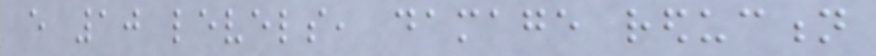every 10 levels, damage reduction
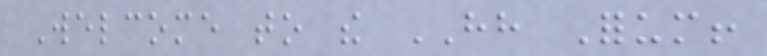Welcome to the HH Forum!
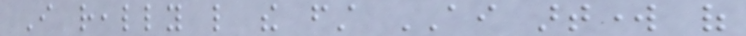I really like the first AI artwork of
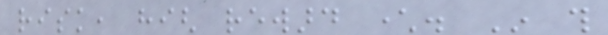risk, high reward character. In this
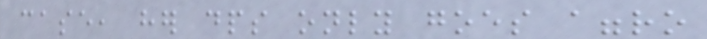case, her dps only goes aggro
